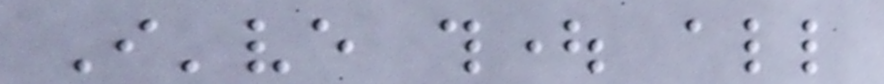I've thought all
